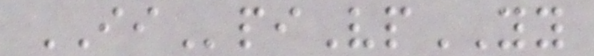IIpiVpYY
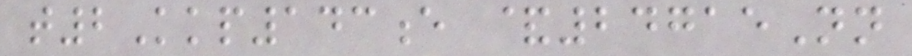t2Kkp143e &24715Nn
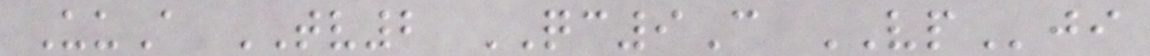UuA TV2 QC9C VPji
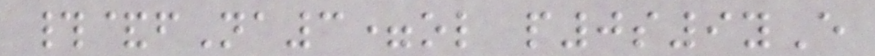#&fNa3=ol p0s9yE
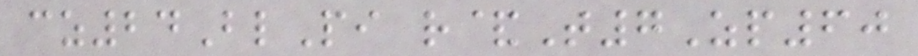cz24BlPi r&T7Zp60
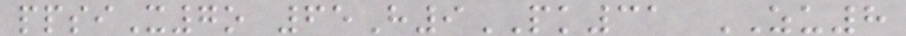ppsiX7o 65H9PK31 ZU8
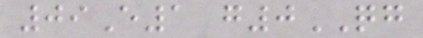09E1 g0QG
